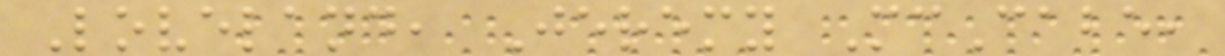Loveland, Jeremy McCabe,
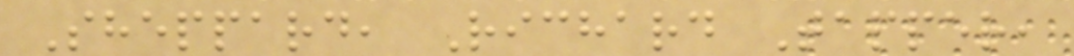Sheppard, Richard Tapper,
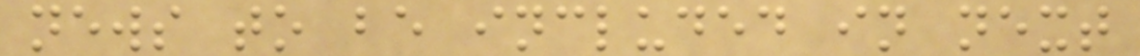news to be included in next
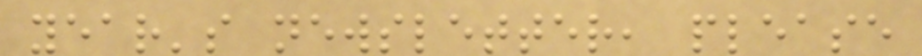year's newsletter, please
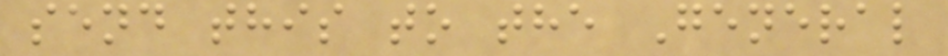send this to the General
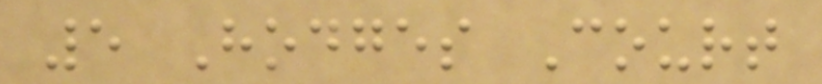5 Hodges Court
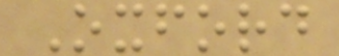Oxford
